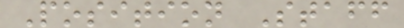Position Staff
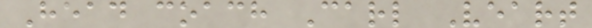Head coach Carl Veart
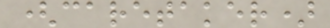(caretaker)
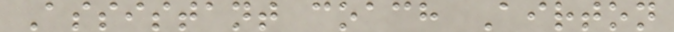Assistant coach Airton
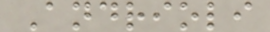Andrioli
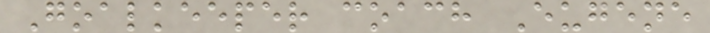Goalkeeper coach Eugene
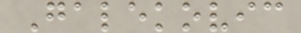Galekovic
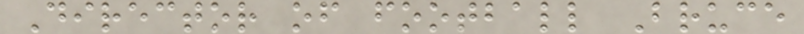Director of football Bruce
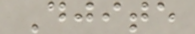Djite
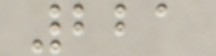221
